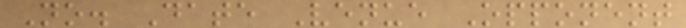No. Date Venue Opponent
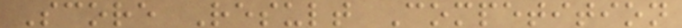Score Result Competition
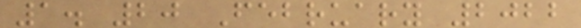1. 20 February 2022
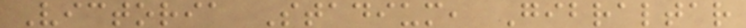Victoria Stadium, Gibraltar
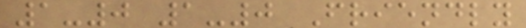1-0 1-0 Friendly
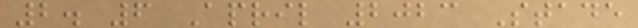2. 6 April 2023 Stade
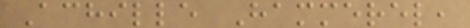Achille Hammerel,
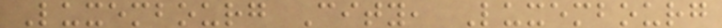Luxembourg City, Luxembourg
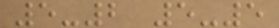5-2 5-5
